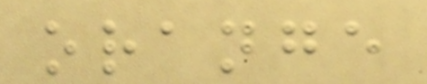orange
